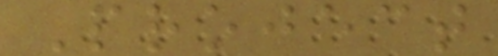Project
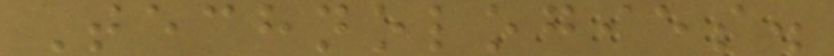Technologies.
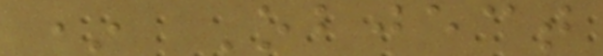* Object
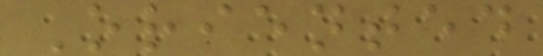Oriented
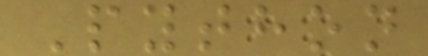Python
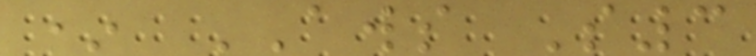* AWS S3
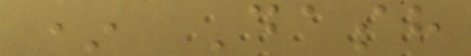* Dash
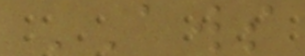AWS
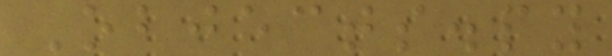Objects.py
